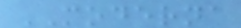MODERNA
